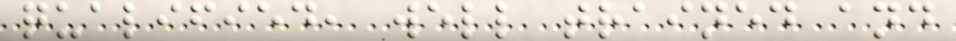qualified, well trained and
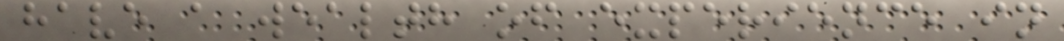have a wealth of experience in
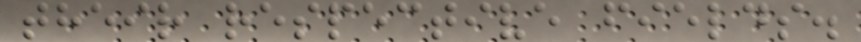their respective fields.
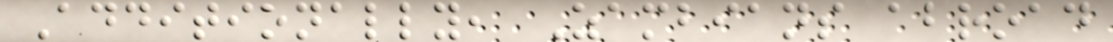Additionally, Zambians abroad
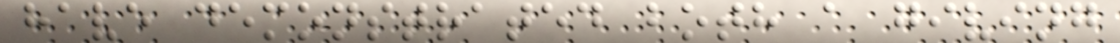have demonstrated both a giving
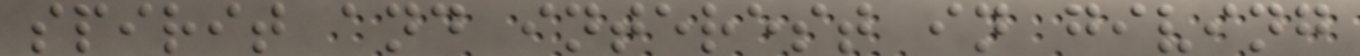spirit and interest in giving
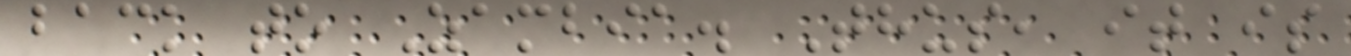back to Zambia. Thus, it is
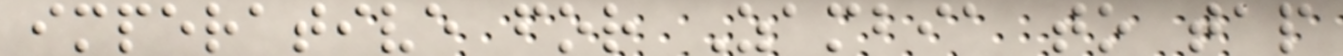imperative for Zambia to tap
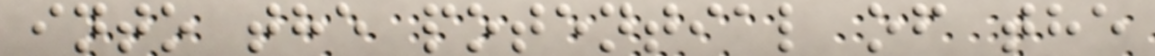into the potential of the
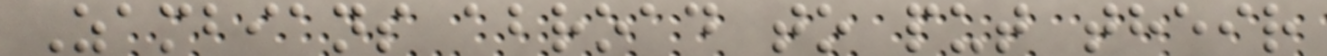Zambians abroad to put their
